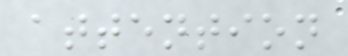attention
